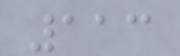113
